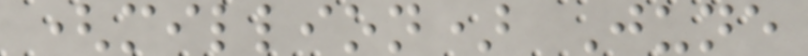(million) June
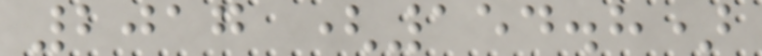2017 (154.8)
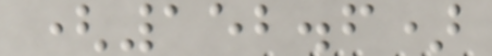(152.6)
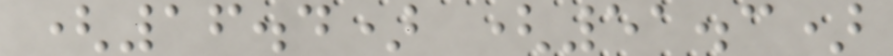(16.4) (51.3)
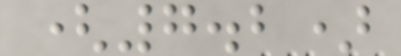(7.2)
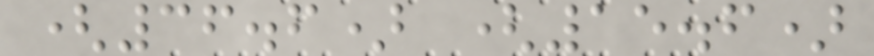(36.6) (15.6)
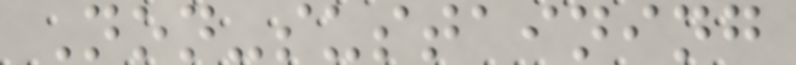Non-sustaining
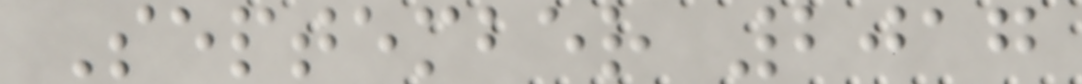September 2017
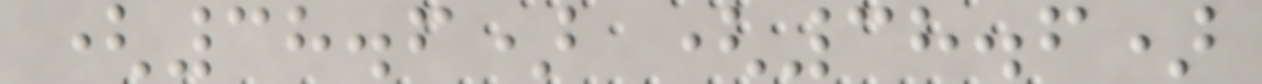(38.6) (38.6)
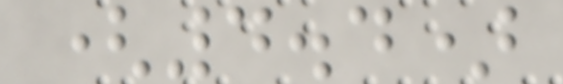(4.4)
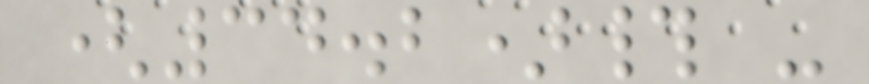(34.2)# -
